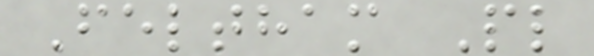Feltham Pl
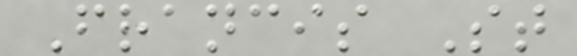Francis St
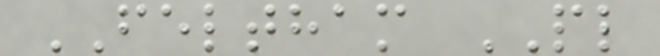FELTHAM PL
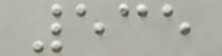535
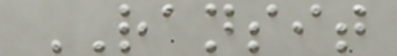RANSIT
